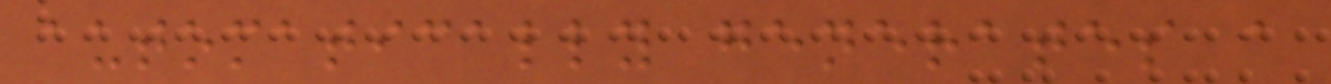automatically generates a
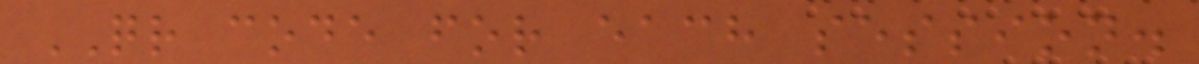QR code for each session.
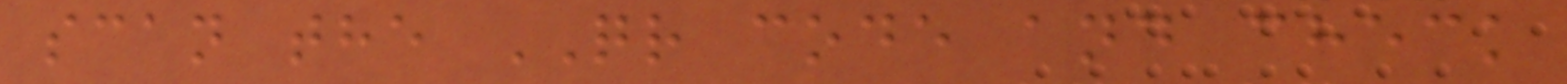scan the QR code and check
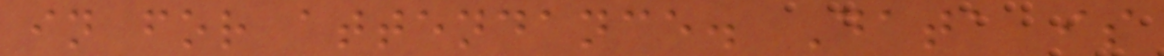in for attendance. Data is
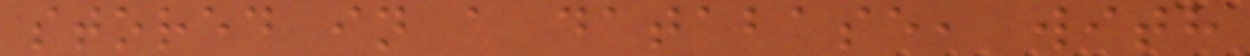stored in a database, with
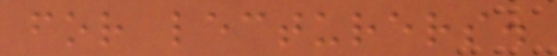for lecturers.
